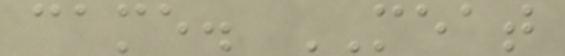came. MEAT
